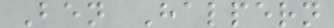Ben Halpern
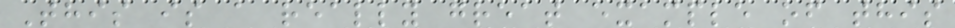This is a really great example of this
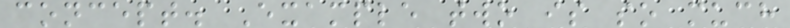concept. Example two is so much
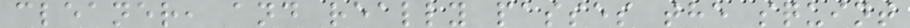cleaner, and really passes the squint
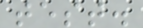test.
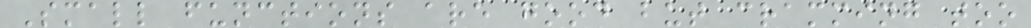Small functions are good but cramming too
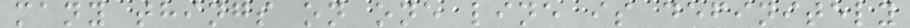many things on one line is definitely
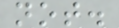not.
